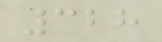328
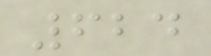624
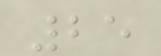25
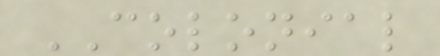COLONIAL
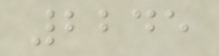2245
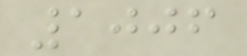1006
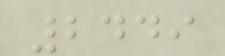2449
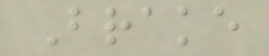Brake
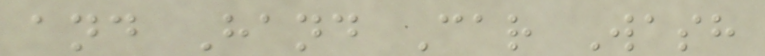and Hand Car Wash
